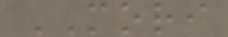MORI
